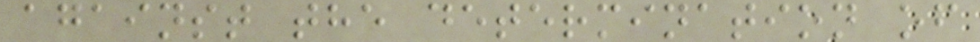against the determination of
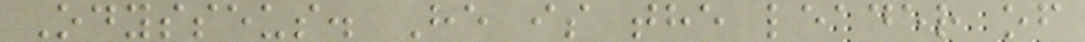Odysseus. He is the leader of
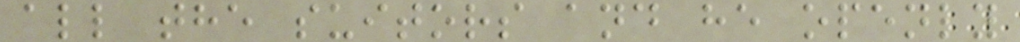all the suitors and he openly
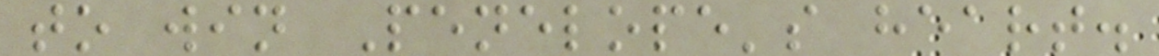to win Penelope's heart.
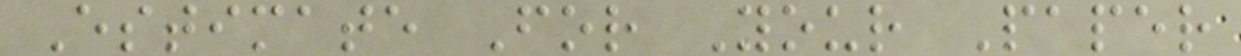Estimate For Your Paper
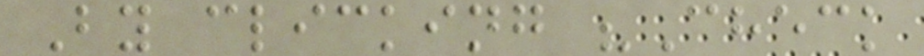By clicking "Check
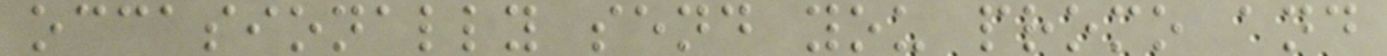occasionally send you promo and
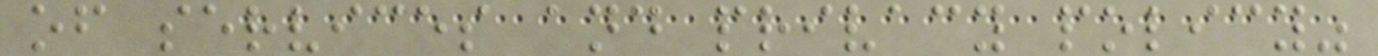of services and privacy policy"
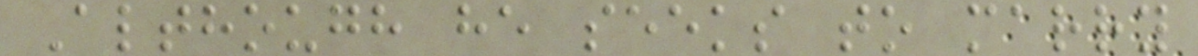Although he seeks to marry
